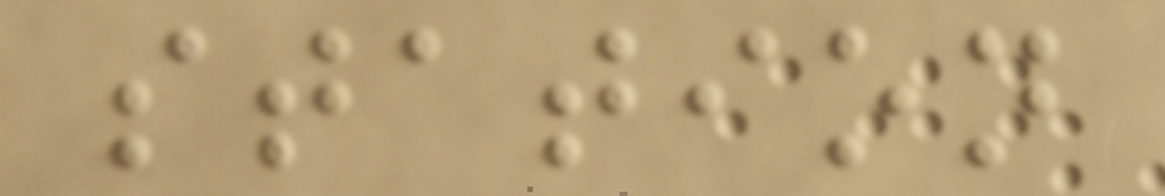station
